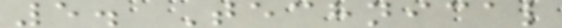5. Technical
